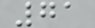71
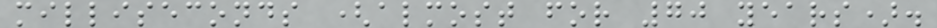milliseconds (almost for 70 years).
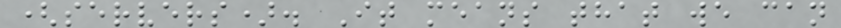(servers). It means that we can
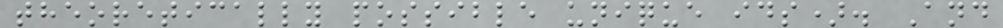theoretically possible unique ids). And
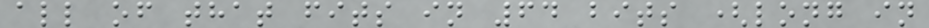all of that fits in 64 bits (long in
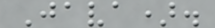Java).
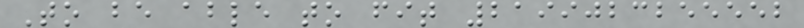To be able to fit 2199023255552
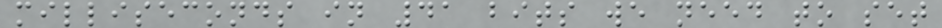milliseconds in 41 bits we need to set
